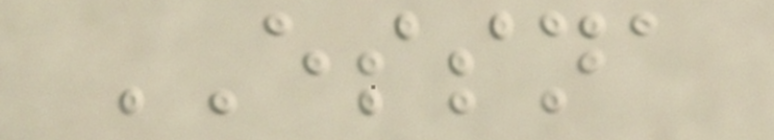ESSNA
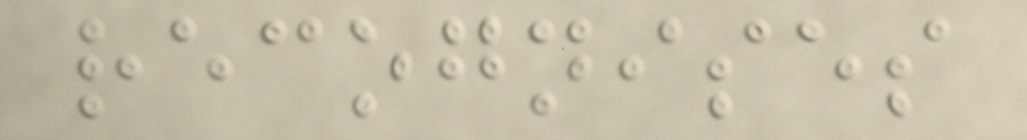recognises
